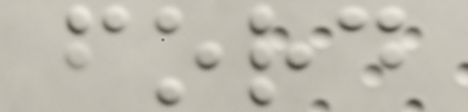ford
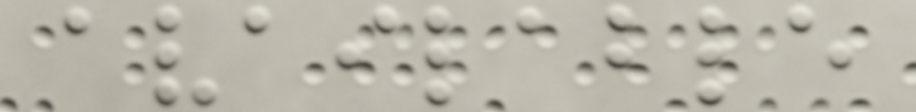available
